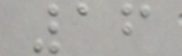16
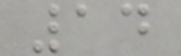14
